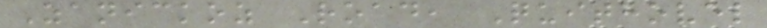Zanickoz Road, Quithovel
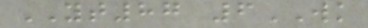YT87 6WK
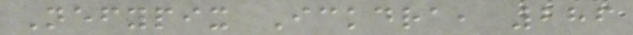Nefypix Ickdra, 286
